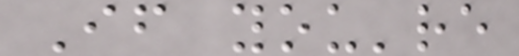If you're
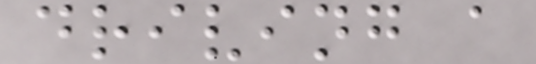driving a
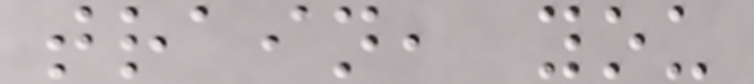train, you
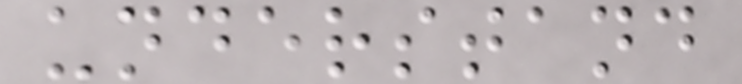understand
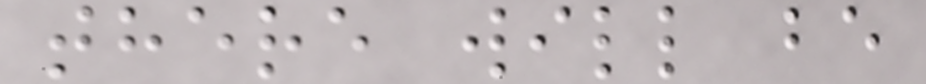there will be
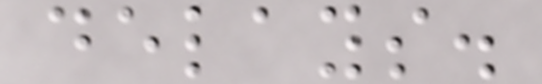delays.
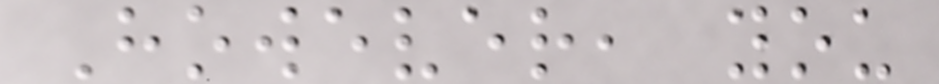However, you
